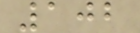102
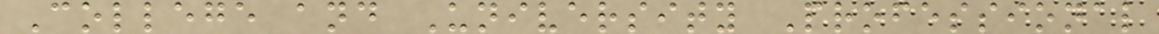College and University Professional
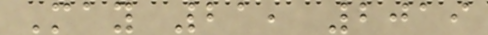May 21, 2019
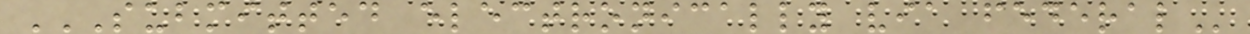SUBMITTED ELECTRONICALLY VIA FEDERAL
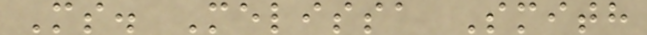Ms. Melissa Smith
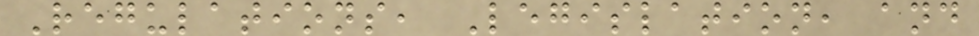Regulations, Legislation, and
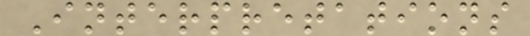Interpretations
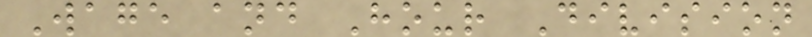Wage and Hour Division
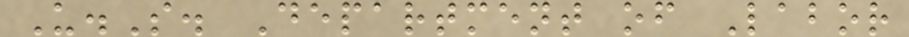U.S. Department of Labor
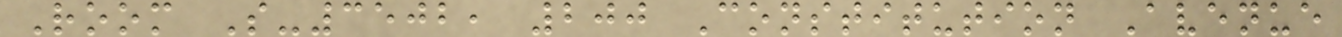Room S-3502, 200 Constitution Avenue
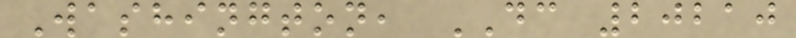Washington, DC 20210
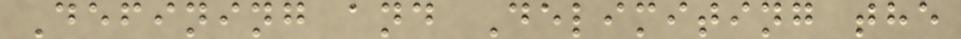Defining and Delimiting the
